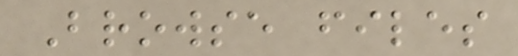Browse files
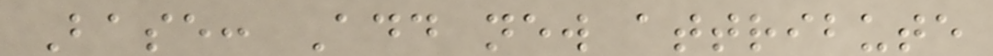Base: Add new attribute
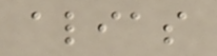alias
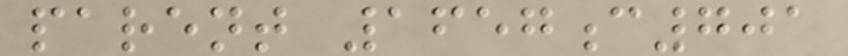parent 1657c701
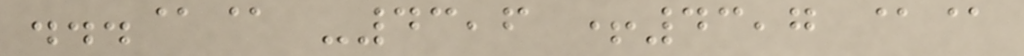...@@ -43,6 +43,7 @@
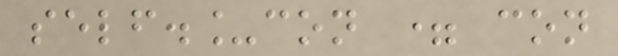self._con = con
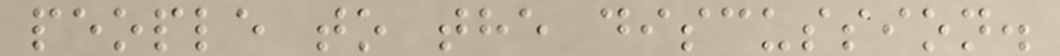people to the discussion.
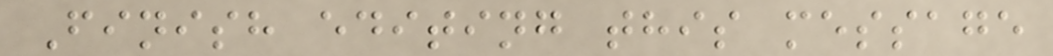Finish editing this message
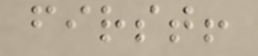first!
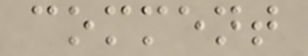comment
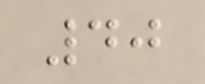40
